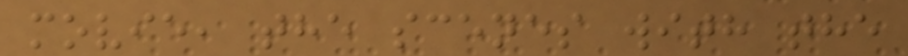movie, the scenes with the
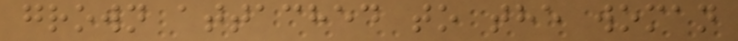grown attached to the woman
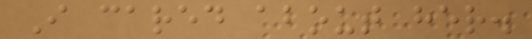I cared about her.
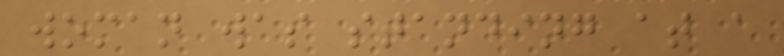woman was standing at a
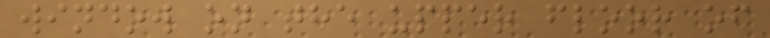window on the upper floor of
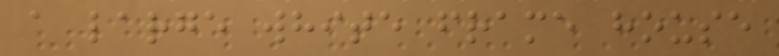a large white frame house
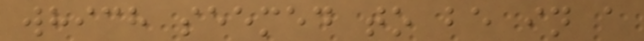which seemed to be in a
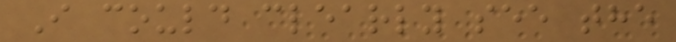I could clearly see the
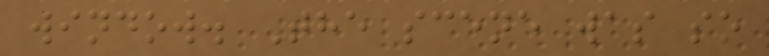window. The scene was so
